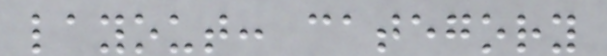layout: category
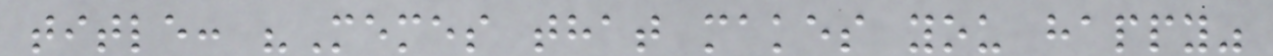title: "Memes that makes you happy"
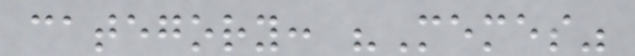category: "Memes"
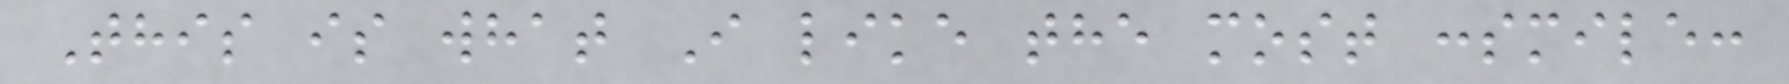This is what I like the most :smile:
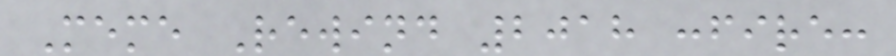Meme Rewind 2018 :fire:
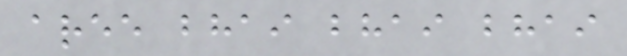aree bhai bhai bhai
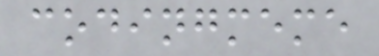codingmeme
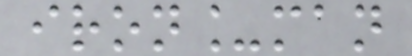iron_man
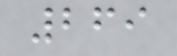269
